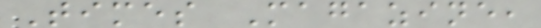Times Magazine,
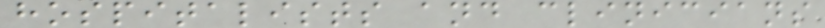hospitalists and clinicians
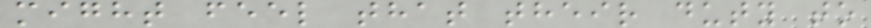might feel that their duty to
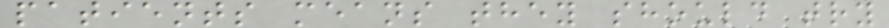patients means they should try
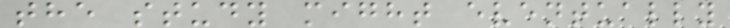the study might eventually
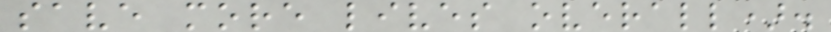save more lives overall).
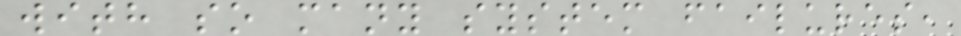with so many system failures,
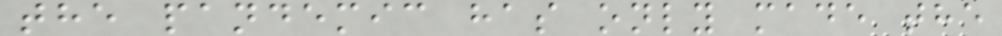the pandemic has only made the
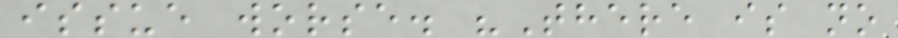issue worse. "There is no
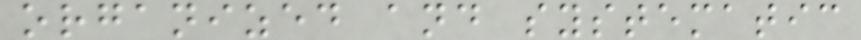organized and systematic
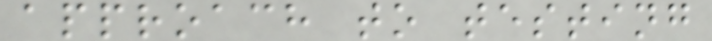approach to testing
